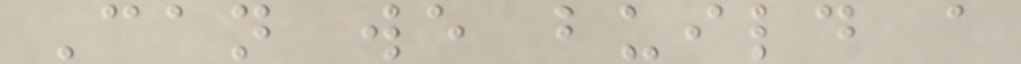Can we build a
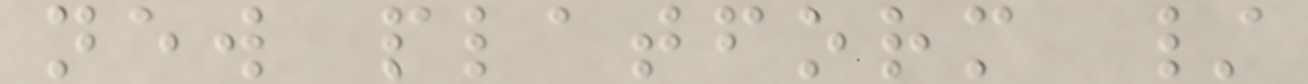new platform /
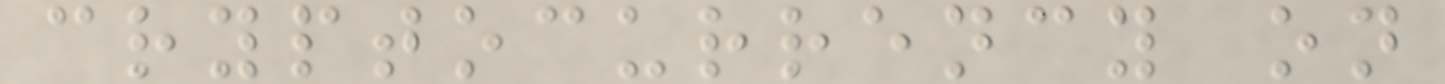cryptocurrency on
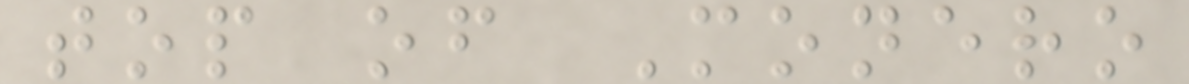top of Monero
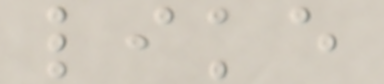like
